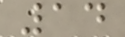14
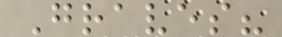Graves?
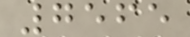7565
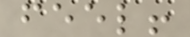feel!
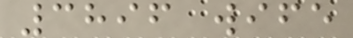3896 wife
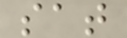sat
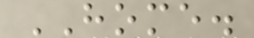HOME.
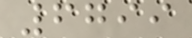6799
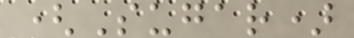(Sugar)
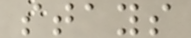stays
